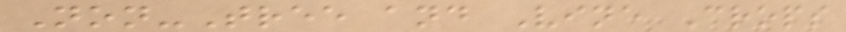Non-Tree and Vine Crops
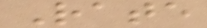Rate
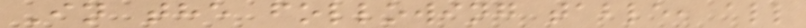In the following table, all
